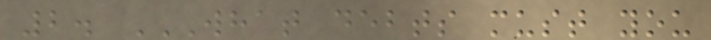2. WHAT DEBTS MUST YOU
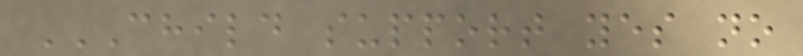CHILD SUPPORT YES NO
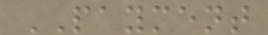PAYMENT
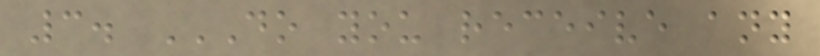3. DO YOU RECEIVE ANY
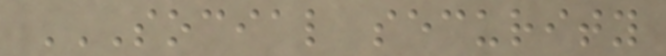SOCIAL SECURITY
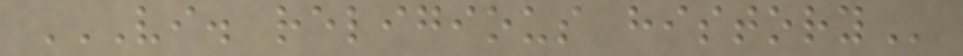VI. RELIGIOUS HISTORY
